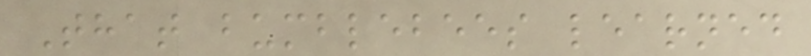That bumblebees learned
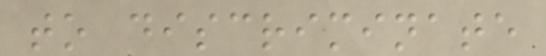to discriminate
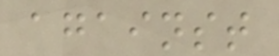against
